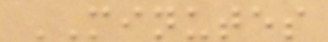MINUTES
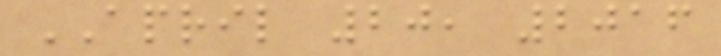APRIL 20, 2016
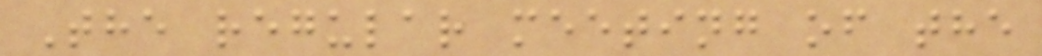The regular meeting of the
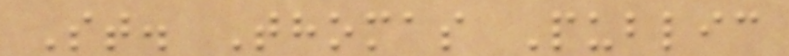St. Thomas Public
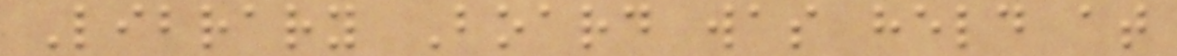Library Board was held at
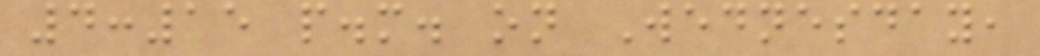4:15 p.m. on Wednesday,
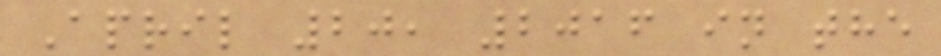April 20, 2016 in the
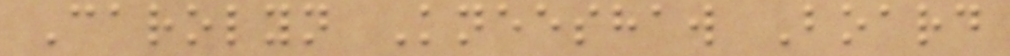Carolyn Kneeshaw Board
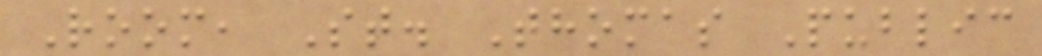Room, St. Thomas Public
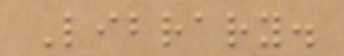Library.
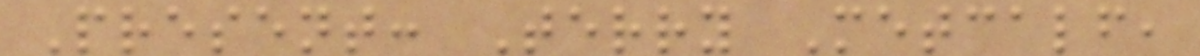Present: Terry Metcalf,
